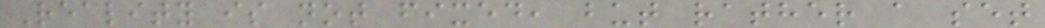Reality is not fixed, but rather a set
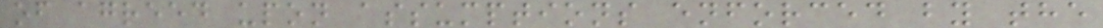of agreed upon assumptions enforced by the
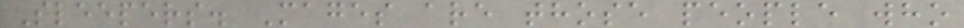Sleepers. Mages are those people who
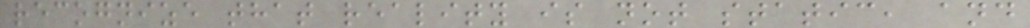recognize that reality is not static, and
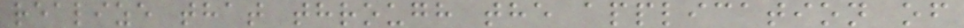realize that through the application of
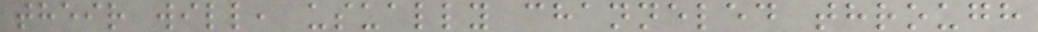their will, usually channeled through
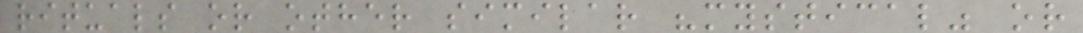rituals or other similar "mystical" or
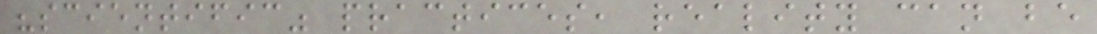"scientific" practices, reality can be
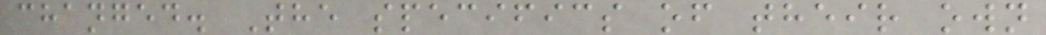changed. The specifics of their own
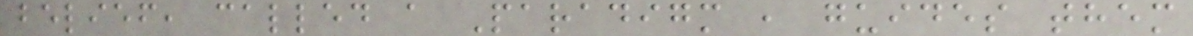belief, called a Paradigm , guides them
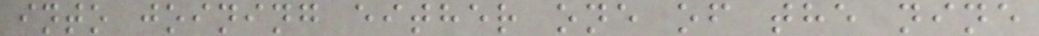into joining either one of the nine
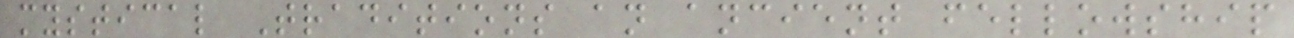mystical Traditions an ancient fellowship
